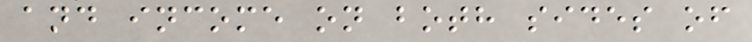and income on both sides of
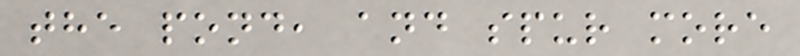the pond, and spur more
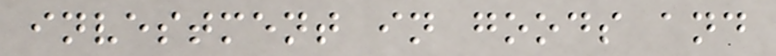investment in goods and
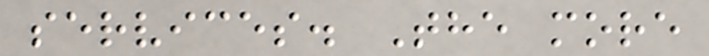services. The more
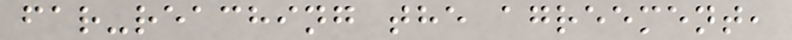far-reaching the agreement,
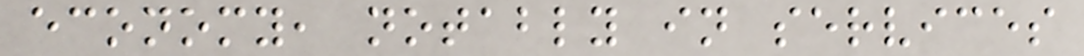economy, notably in services
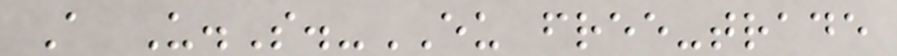A U.S.-EU free-trade
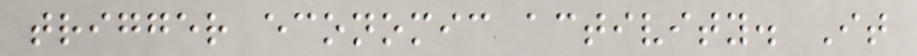trigger economic activity. It
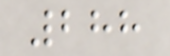288
